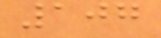107
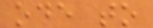ode to
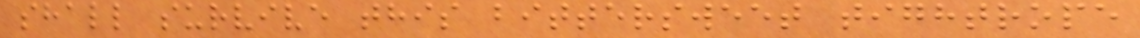shall survive this bittersweet tightrope
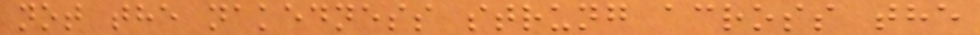not the nakedness strung across the
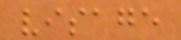visage
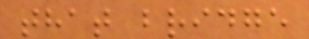that bridge
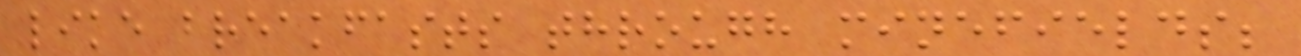like breakfasts through minefields;
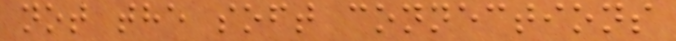not the soft connections
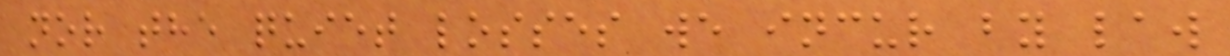nor the quiet losses we incur by law
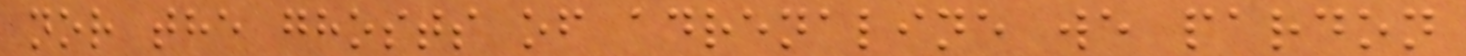nor the ghosts of adrenaline we pardon
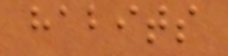habits
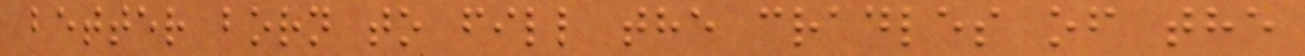better born to fill the cradles of the
